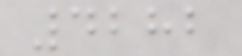4282
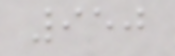950
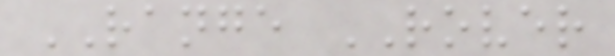RANGE ROVER
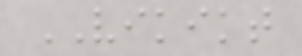VIKIKT
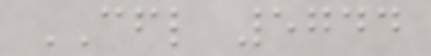CFL 5744
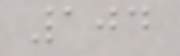104
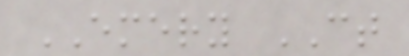EMERY CT
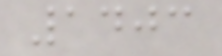1403
